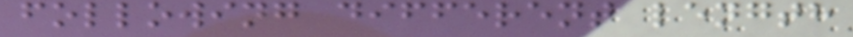following different length
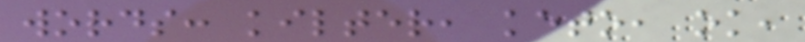words: kilter, keto, ok,
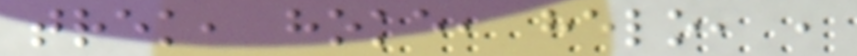trek, hoke, helo, ,
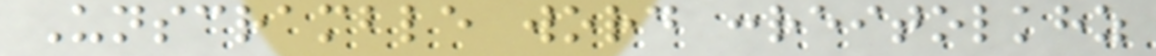Unscramble word :reitolkhz
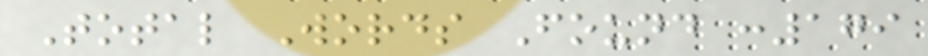Total Words Found :179
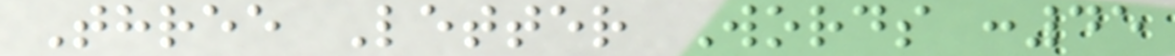Three Letter Words :45
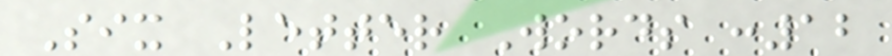Six Letter Words :12
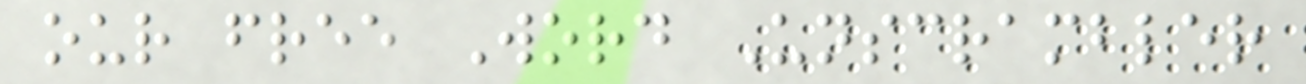our free Word Unscrambler
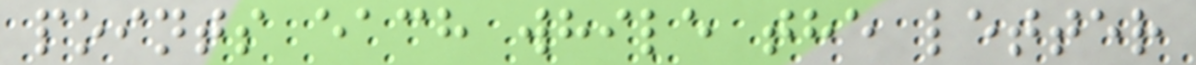points each while the letter
